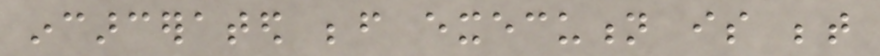incarcerated before execution is between
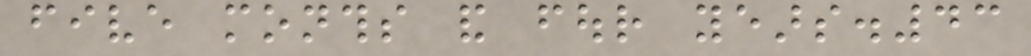five months and four years.43
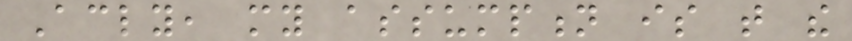Accordingly, my assumption is that the
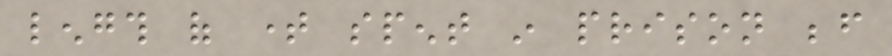length of time spent in prison before
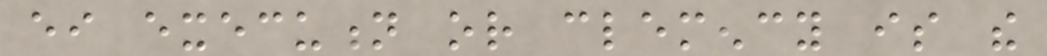either execution or clemency is the
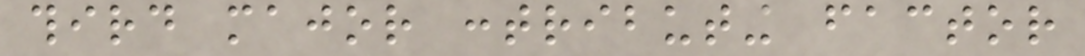third major contributing factor
